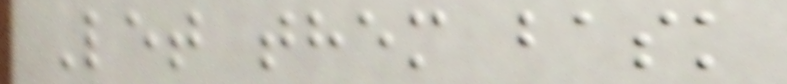Let them bask
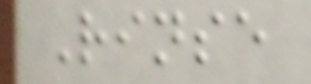Rinse
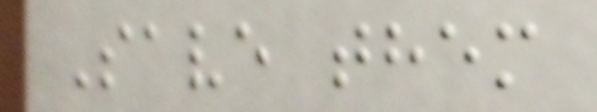Save them
